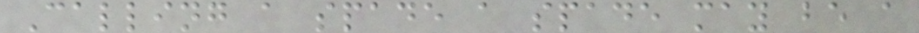Calling a spade a spade may be a
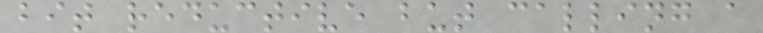bit reductive but calling a
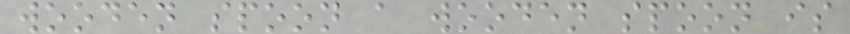wooden spoon a wooden spoon is
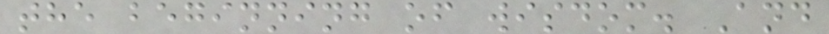the beginning of wisdom. And
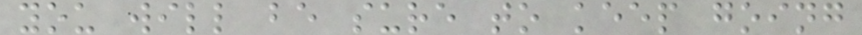you will be sure to keep going
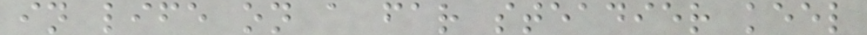in life on a far steadier keel
